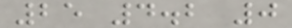25 4.2 0
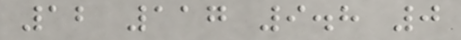12 117 9.8 0
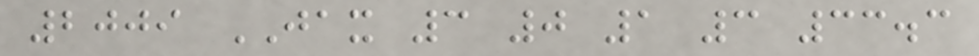2009 JAX 3 0 1 3 33.3
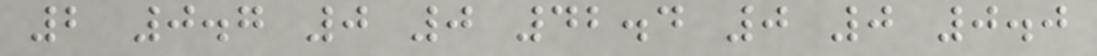2 0.7 0 0 42.4 0 0 0.0
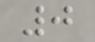0
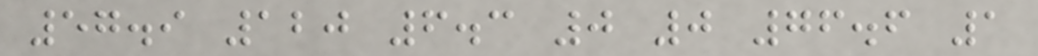57.9 120 6.3 0 0 76.6 1
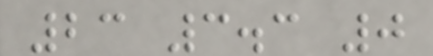23 3.3 0
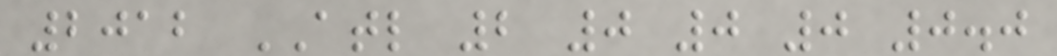2012 ATL 2 0 0 0 0.0
